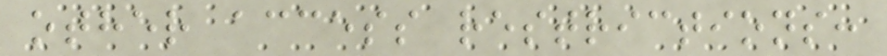other access restrictions:
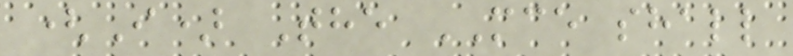(I) The MCE shall
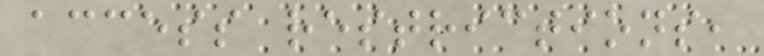access restrictions,
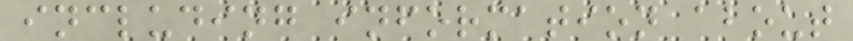including information about
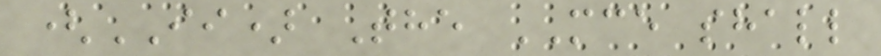(II) The MCE shall
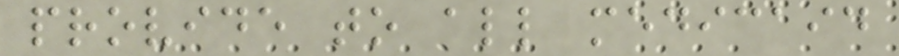provide to all medicaid
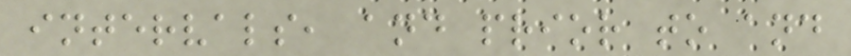intervals, and prior to and
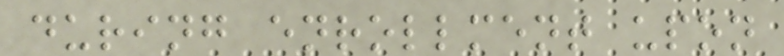during enrollment upon
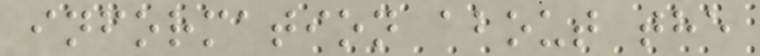information about the
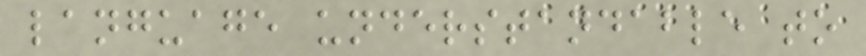language understandable to
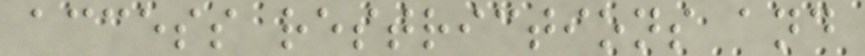access restrictions and
